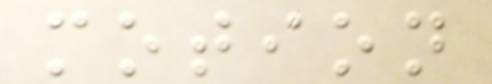motion
